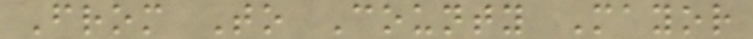From To County Mayor
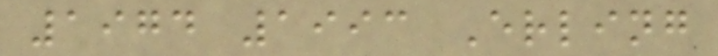1974 1993 Erling
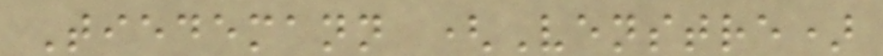Tiedemann (Venstre)
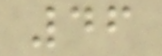46
